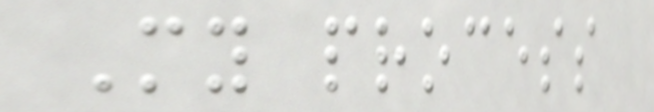My process
